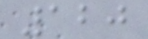120
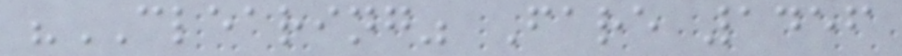"CLEARING" Fare 1456
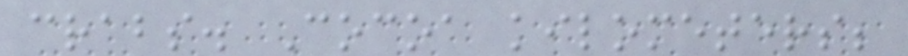crabs. Cocoa kilometers;
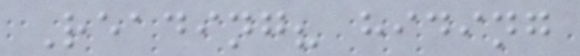Reading? hiding
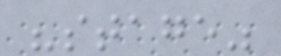"stage"
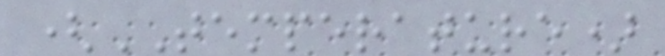(TEMPERATURE)
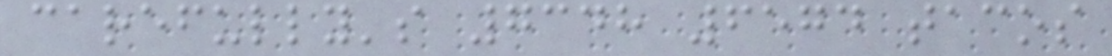carefully's 7348 6574 tacos
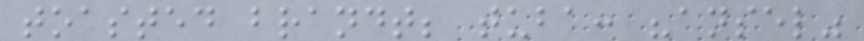toasted brandt; tuba: "ansel"
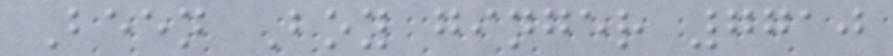Been Boy ginger 7710
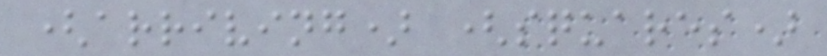(arriving) (squares)
